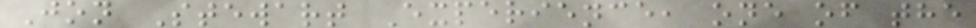Jon Stewart Experience, one of the
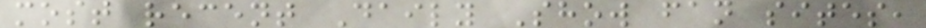most recent Daily Show fan sites,
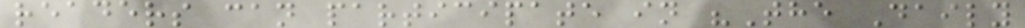readers can participate in "The Daily
